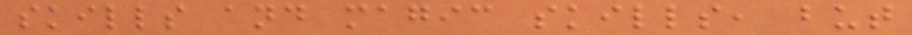skills and magic skills, but
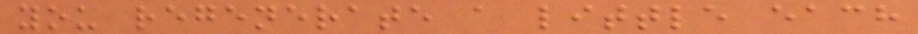you regenerate a little each
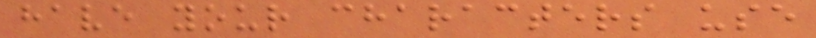have your characters use
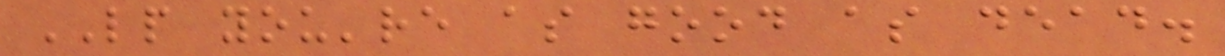LP you're as good as dead.
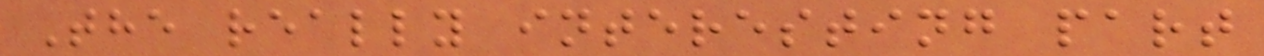The really interesting part
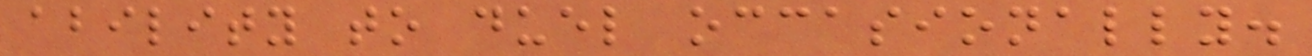ability to duel occasionally.
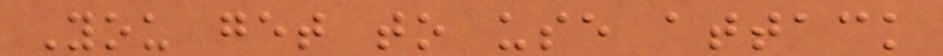You get to use attack
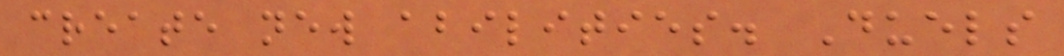create new abilities. Duels
